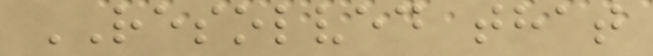RESOLVED that
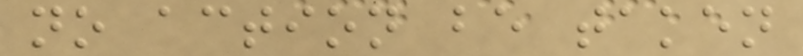no action be taken
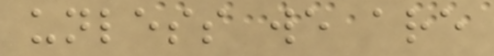unless we are
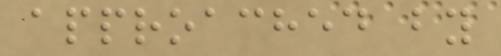approached by
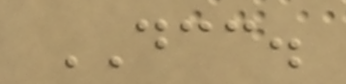DCC.
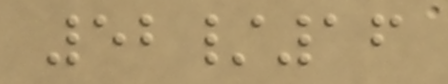52/16
